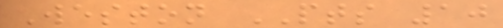Weston PTS 10
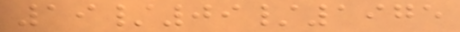19/09/1975
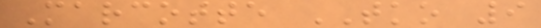Marcotte TKO 9
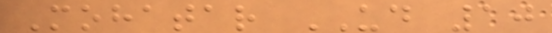Mohatar UD 10
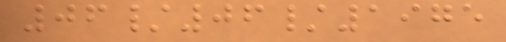06/06/1975
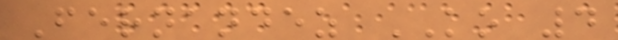Fernandez KO 4
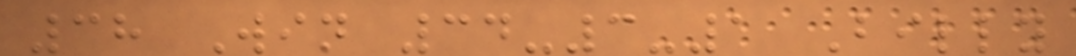38 Win 34-3-1 Billy
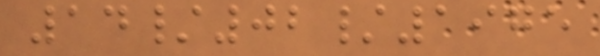14/02/1975
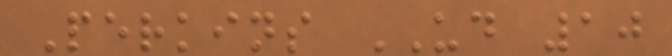Perkins UD 10
